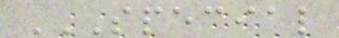SPECIAL
